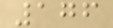176
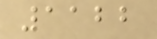1122
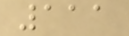111
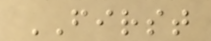FIRST
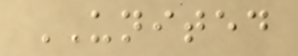UNITED
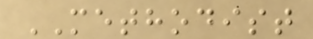METHODIST
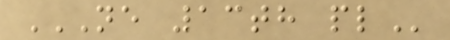NE 13TH PL
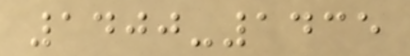1400-1435
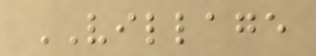VILLAGE
